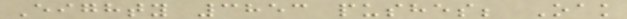Eighty 3853 pushes; Oak
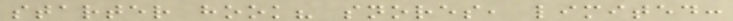starter hook? snores, limited:
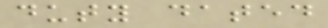duty dated
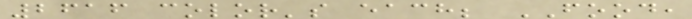2616 color's each; FOOD,
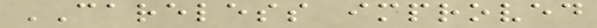CARELESS improved
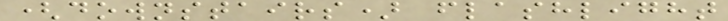(downstairs) flashlight
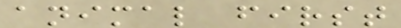animal first
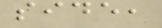side,
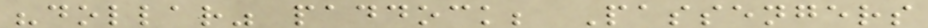"dollar" paddock; Passengers
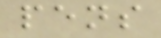pens
